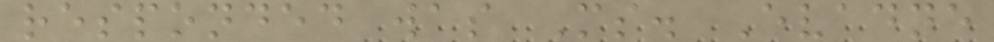responded was Ms. Evadne
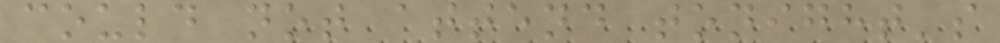could not attend tonight's
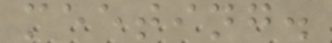meeting.
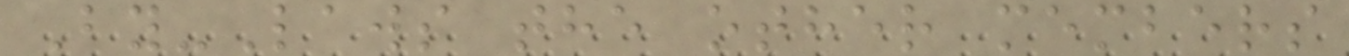By-Laws the other members
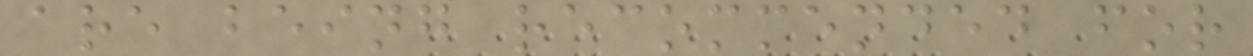are being recommended for
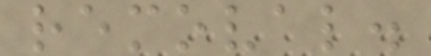removal.
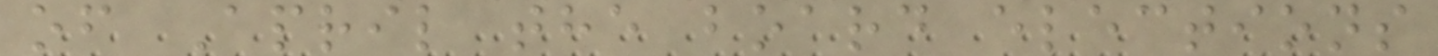of April the board elections
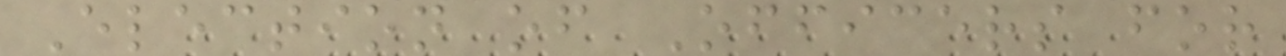Election of Officers for
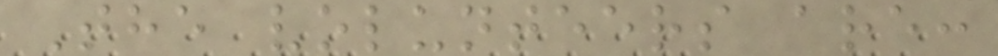The volunteers are:
